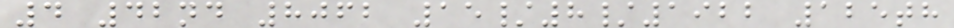4 42nd 8062 15/8/1922 125th
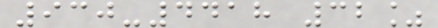930-4418 32%
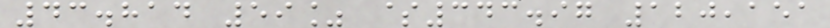43.814 59% $343.97 120,151
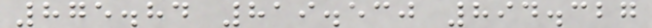875.84 819.530 894.327
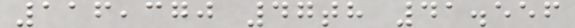116,370 47th 41.556
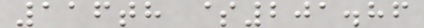116th $201.86
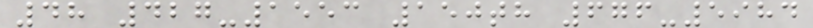48 427-1553 150th 676-5984
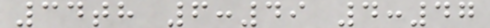34th 6:49 4:47
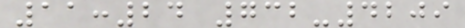11:24 732-4209
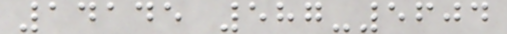14145 587-5604
